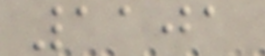1101
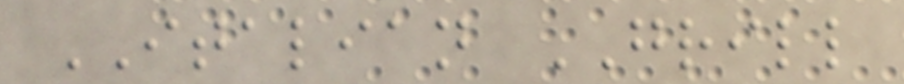ITALIAN GRILL
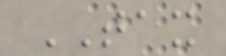TAX
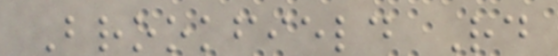Brookfield Rd
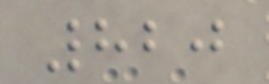820
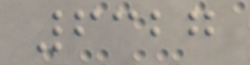6327
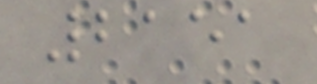2151
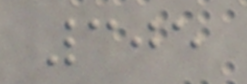305
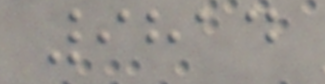9814
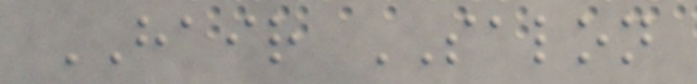HAIR SALON
